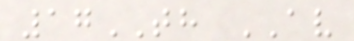17TH AV
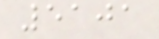5101
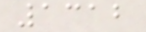1312
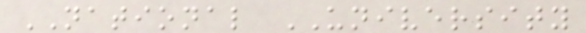NATIONAL UNIVERSITY
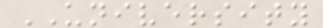UNIVERSITY
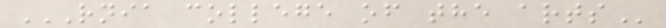RNIA COLLEGE OF THE ARTS
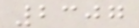2307
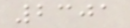2301
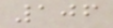106
